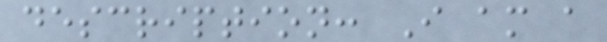description: I am a
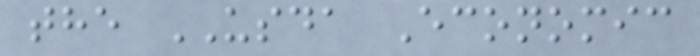the USDA Economic
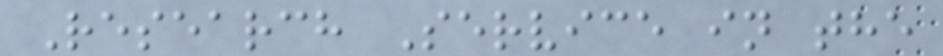Research Service in the
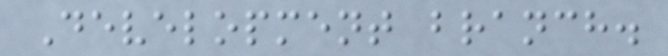Development branch.
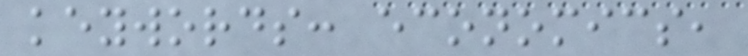keywords: economics,
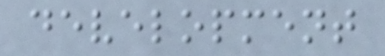development
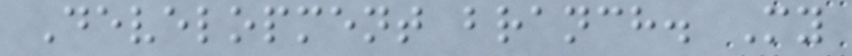Development branch. My
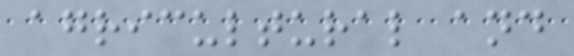agricultural and
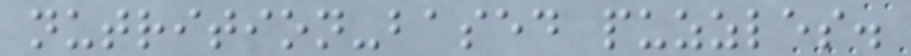nutrition-based puzzles.
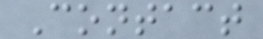Contact
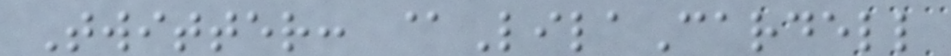Twitter: @LilaCardell
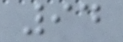94
